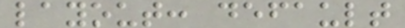layout: default
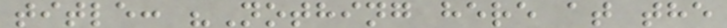title: "Nothing here at the
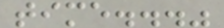time..."
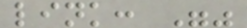link: ""
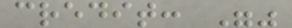credit: ""
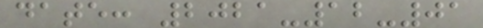date: 2021-12-01
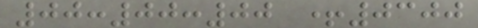00:00:00 +0300
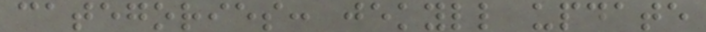categories: jekyll update
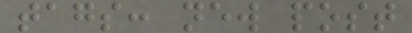tags: new post
